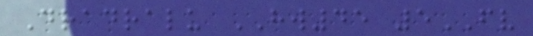Dradralu HW45 5FV
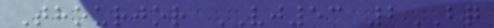Thourjor VJ53 2BQ
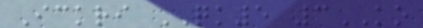Ickri QK5 3KO
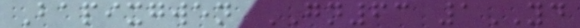Bapixgwen GN63 1YD
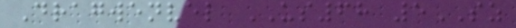Dragwenvel US68 5SZ
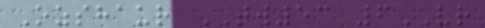Ozshaur TW53 6VR
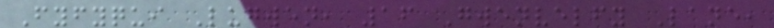Fyfyqui Lugwen, 16 Gwenvelfy Lane,
